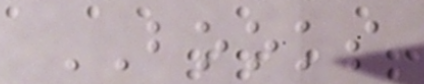BOOKS
